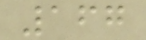167
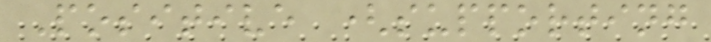Positive (supporting
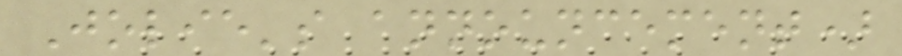Jolie's announcement)
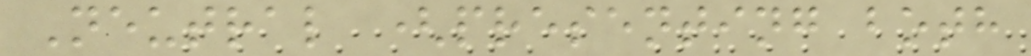Neutral (presenting both
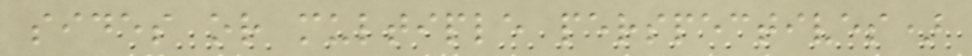sides or multiple perspectives)
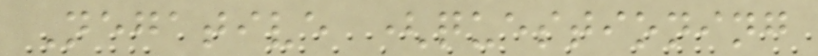Negative (questioning
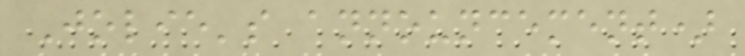Jolie's announcement)
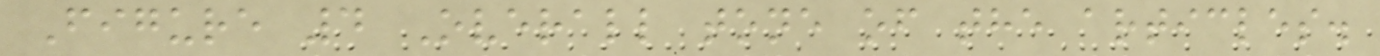Figure 4 Overall tone of the articles.
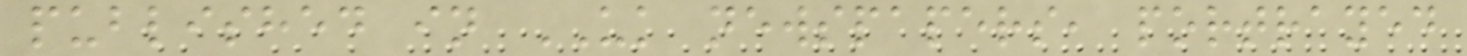published in UK newspapers, portrayed
